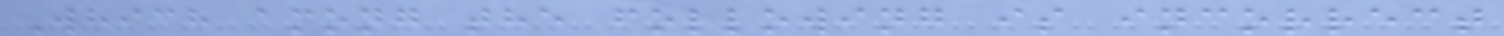Which among the following is incorrect
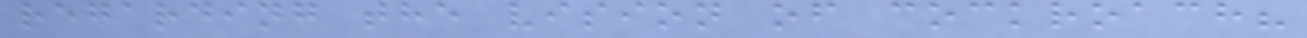regarding the vision of cockroach?
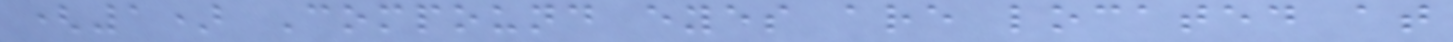(1) Compound eyes are located at
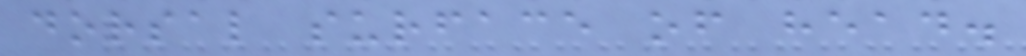dorsal surface of head.
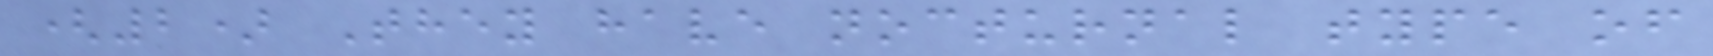(2) They have nocturnal type of
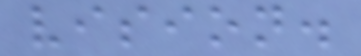vision.
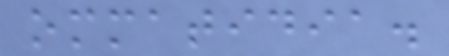ommatidia.
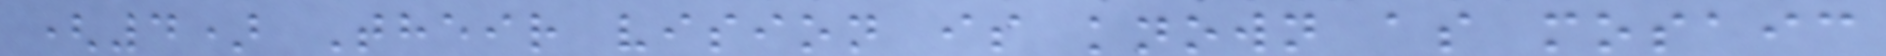(4) Their vision is known as mosaic
